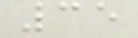35
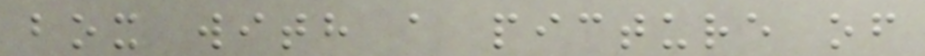box with a picture of
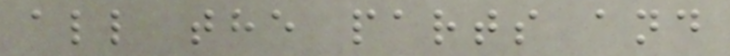all the parts and
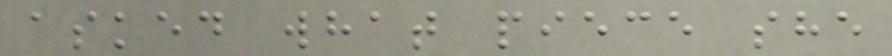asked what piece she
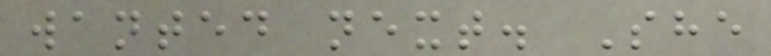wanted next. She
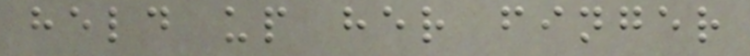held up her finger
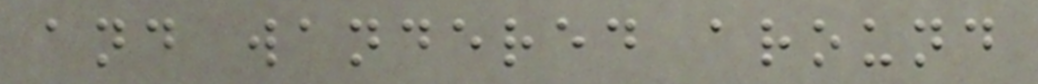and wandered around
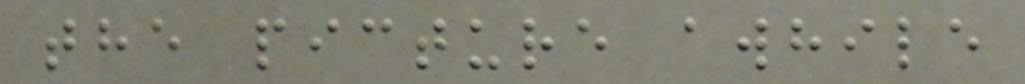the picture awhile
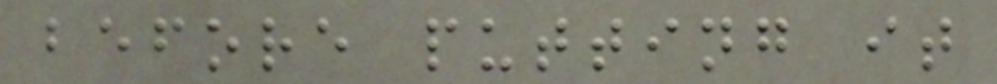before putting it
